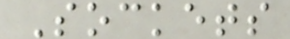Sockets
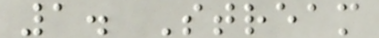1. Stream
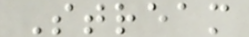Stream
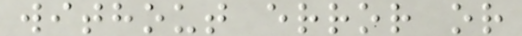without error or
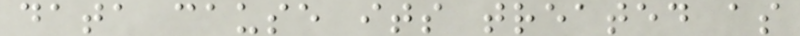data cause its treated as
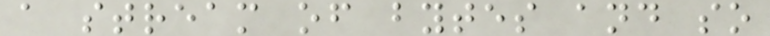a stream of bytes and so
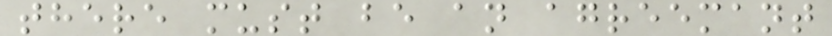there must be an agreemant
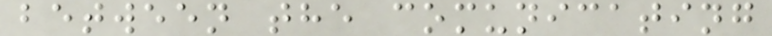between the comunicating
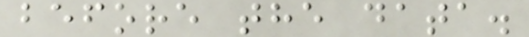before the data.
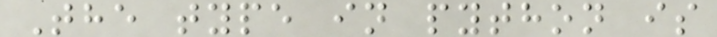The type in python is
